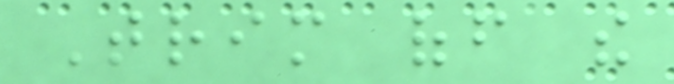Trim off the
